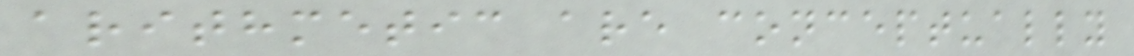arithmetic are conceptually
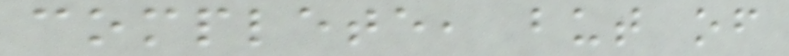complete, but of
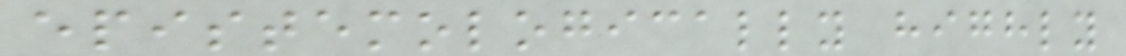epistemologically highly
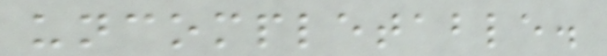uncompletable.
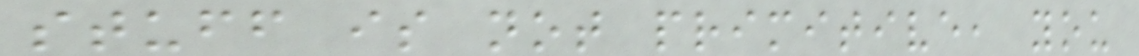stuff is not primitive, you
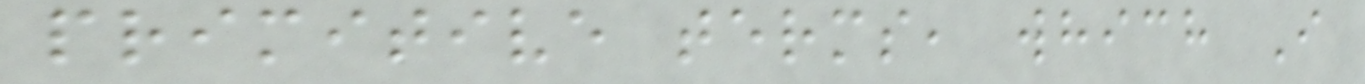primitive terms, which I
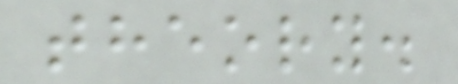theory.
